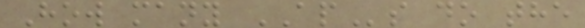How many APs do the
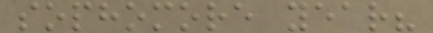sophomore year?
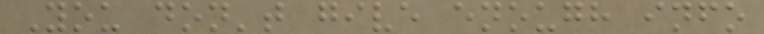You don't give enough info
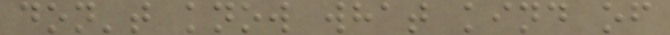don't know what kind of
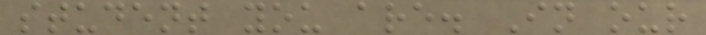student you are. In our
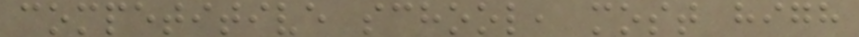competitive school, most high
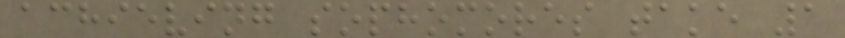achieving sophomores take 1
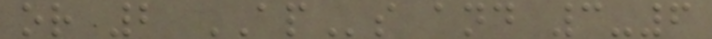or 2 APs and 3-6
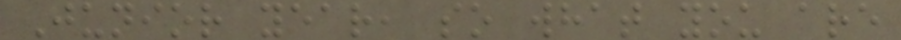Junior year, so what you are
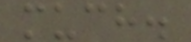much.
